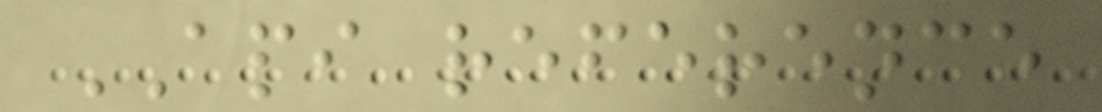API reference
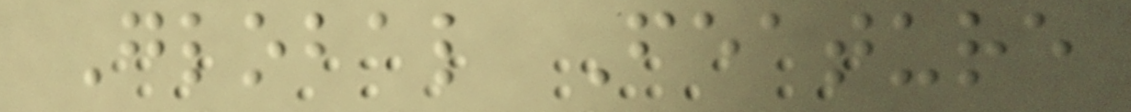Global Feature
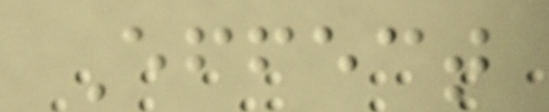Effect
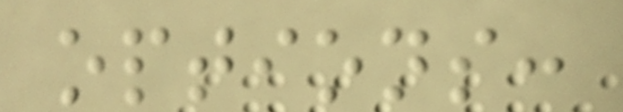options:
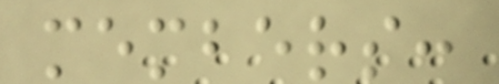members:
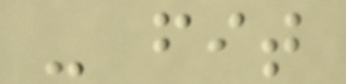- fit
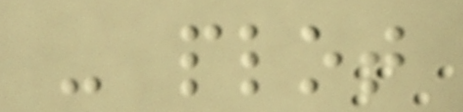- plot
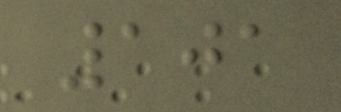101
